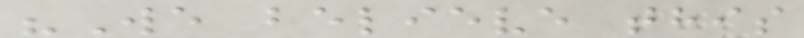"We believe this
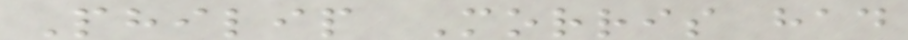Philip Morris had
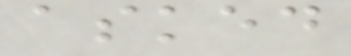asked
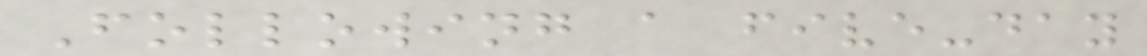Following a five-day
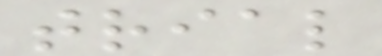trial
